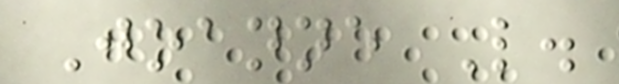Joanne L.
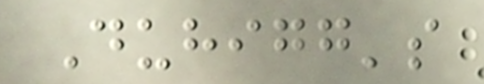Duhigg's
